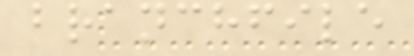branchfile
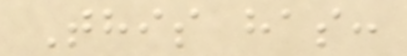This has:
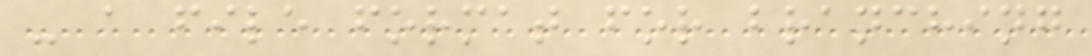- a file format for branching
